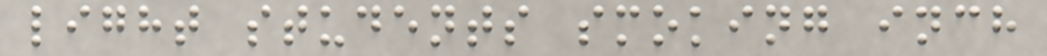light students smoking inch
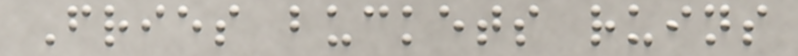Fries buckets ruins
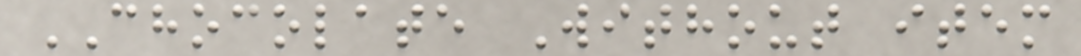CHOCOLATE Without item
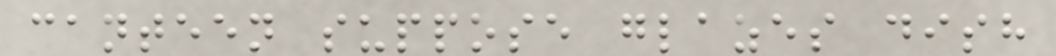canteen suppose glazes dish
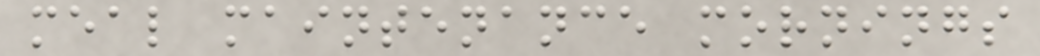meal maintenance mornings
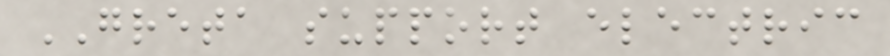GRETA support electric
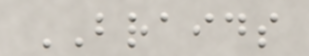BRAIDS
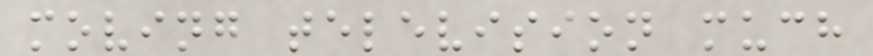moving television much
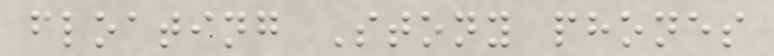floating Stony phones
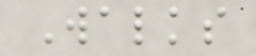Walks
